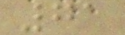71
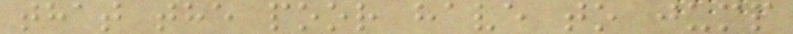that the poor have to jump
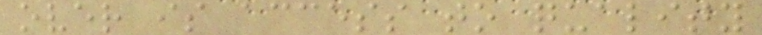over is access to quality
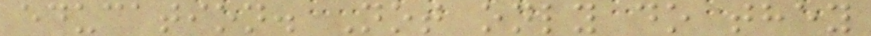education. Not only do they
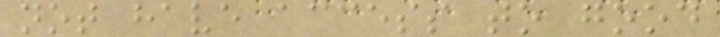not have access to good
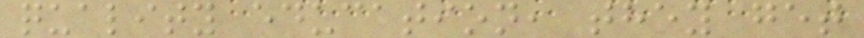quality education, they get
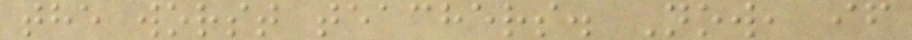the worst teachers. Now, if
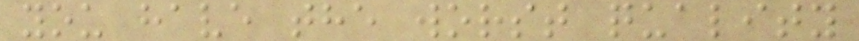you have the worst quality
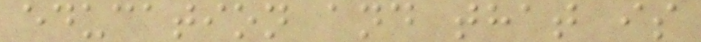education and that is
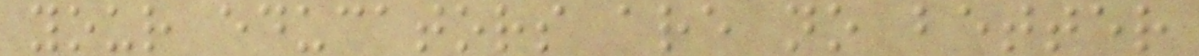your educators are no better
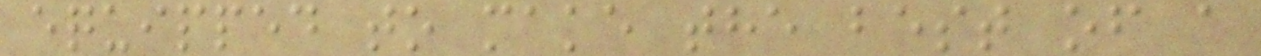equipped to make the best of a
